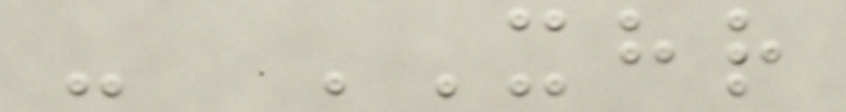- XHR
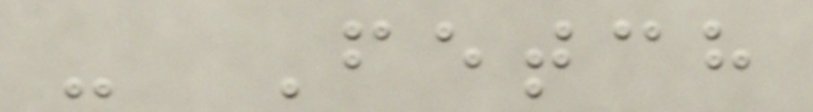- Fetch
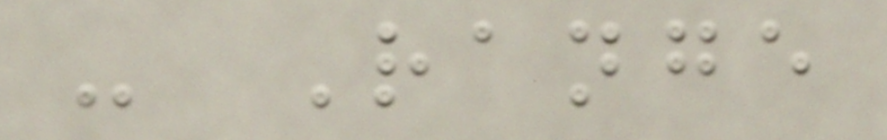- Range
